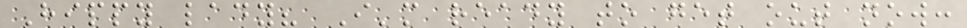Hippy lady? I'm ready to get out now:
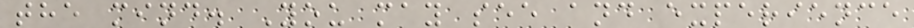the mind. You may see and experience
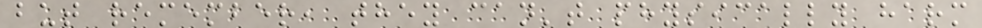but remember, they can't physically harm
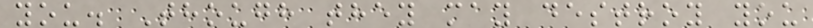you. Though they may destroy you
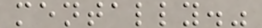mentally."
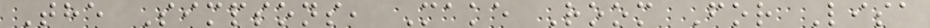The Simpsons, Make Room For Lisa
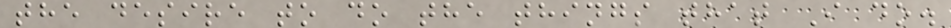the desire to do the things that I do.
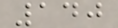140
